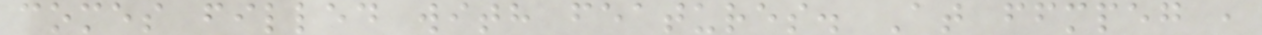comes filled with features. At ffmpeg ,
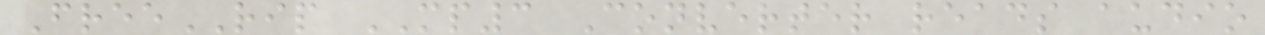FreeRIP MP3 Converter reads audio
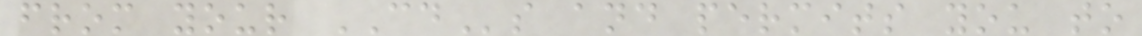from your CDs and permits you to
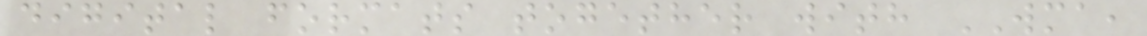digital formats together with WMA,
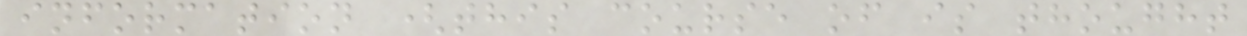information (this course of is thought
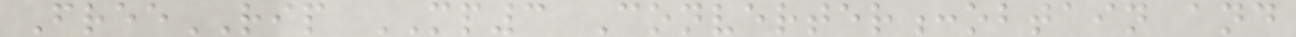FreeRIP MP3 Converter:obtain and
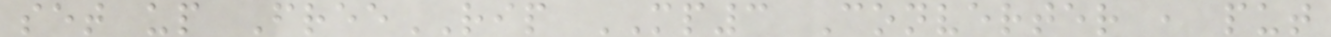set up FreeRIP MP3 Converter , put
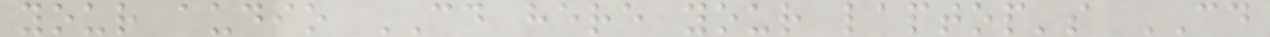your audio CD here your laptop's CD
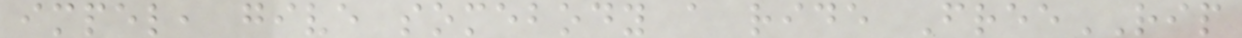impel, give somebody a ride FreeRIP
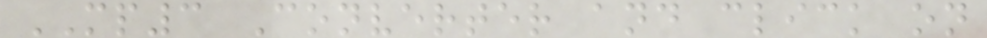MP3 Converter and click on
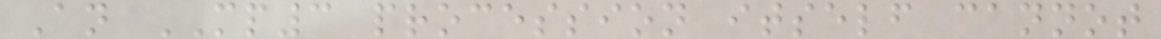An MP3 procession itself cannot
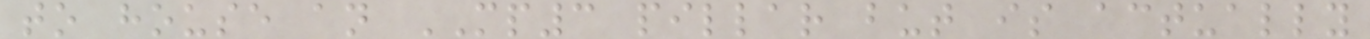to house an MP3 pillar but is actually
